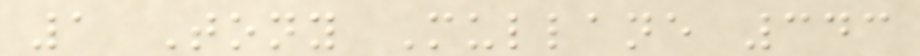1 Tony Mullane 343
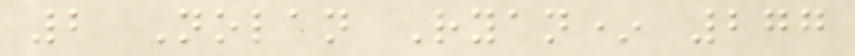2 Nolan Ryan* 277
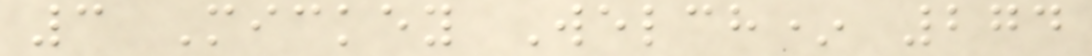3 Mickey Welch* 274
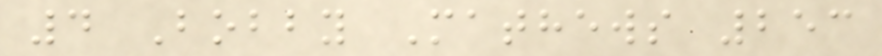4 Bobby Mathews 253
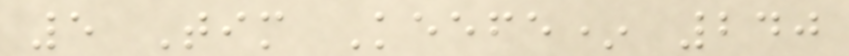5 Tim Keefe* 240
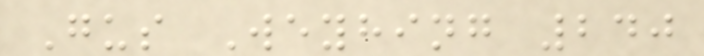Gus Weyhing 240
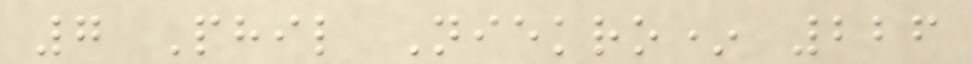7 Phil Niekro* 226
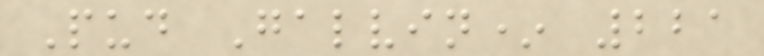Pud Galvin* 221
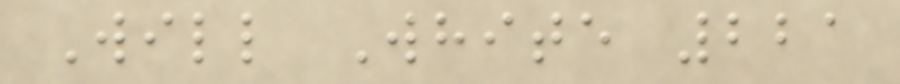Will White 221
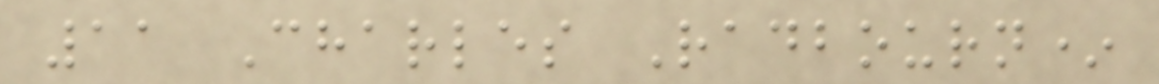11 Charles Radbourn*
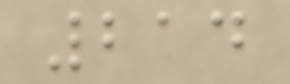214
